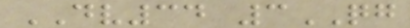DV34 3QG
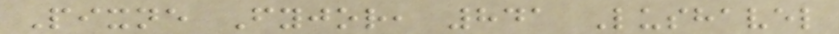Pixne Fyjor, 841 Lushavel
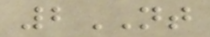2NT
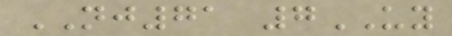NJ71 7UY
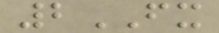2FX
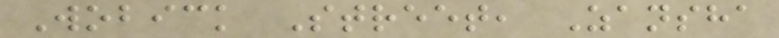Wobick Street, Zansha
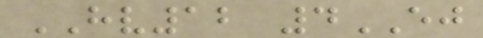HV12 4EJ
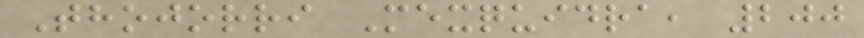Thojorri Mexquidra, 200
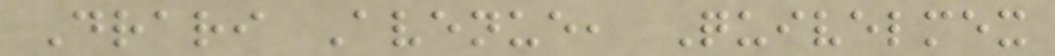Drari Avenue, Quivelmex
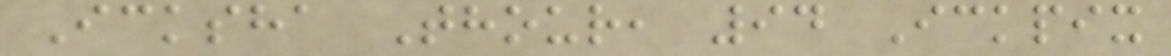Icksha Thour, 94 Ickpix
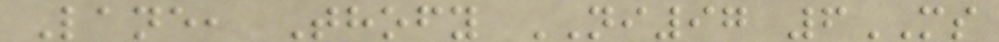Lane, Thofy NI97 6MS
